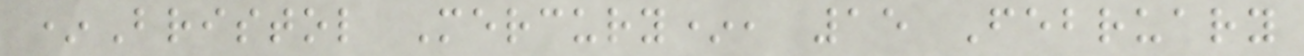*Bristol Mercury*, 15 February
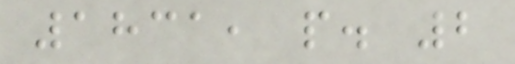1831, p. 2
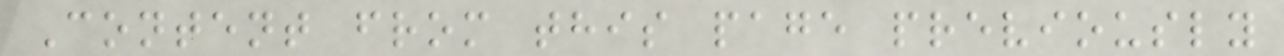Content from this page previously
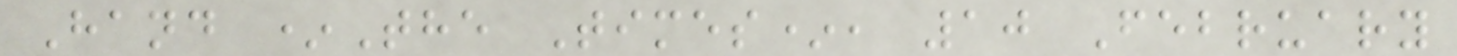Hand *The Times*, 10 February
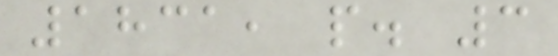1831, p. 3
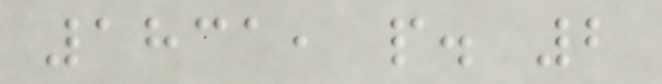1831, p. 2
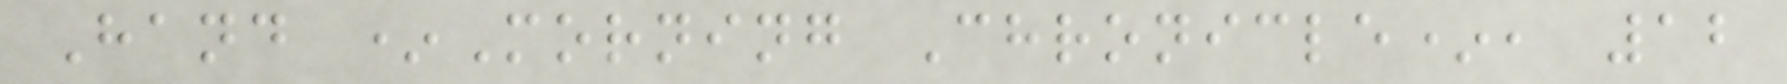Hand *Morning Chronicle*, 12
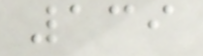139
